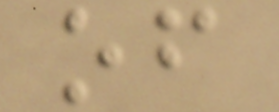of
